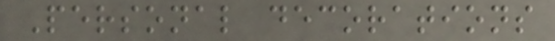Personal decorations
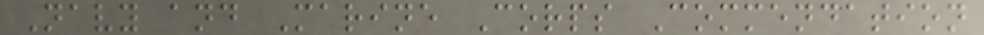Navy and Marine Corps Commendation
